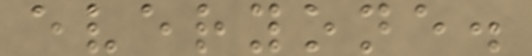everyone.
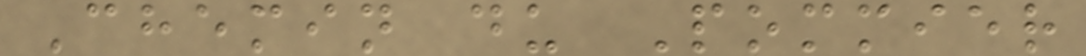Chemin du Pommier
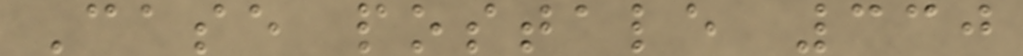Case postale 330
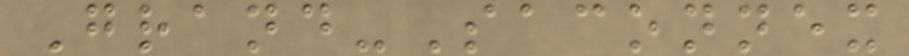Grand-Saconnex
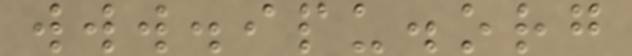www.ipu.org
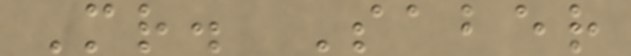Mr. Saber
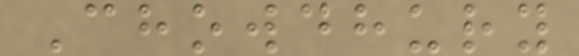Chowdhury
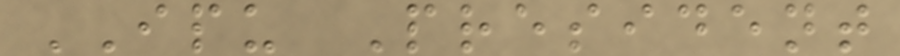IPU President
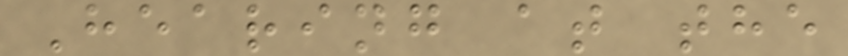Hearing at the
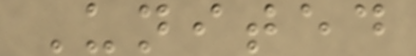United
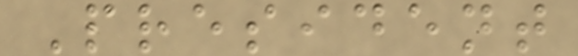President
